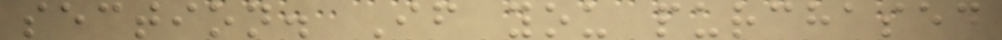section. If you purchased
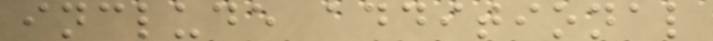include additional
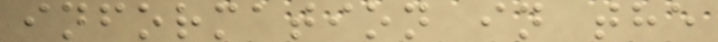information in the
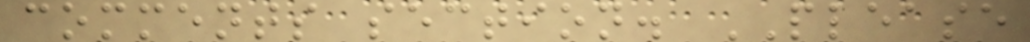comments section. PLEASE
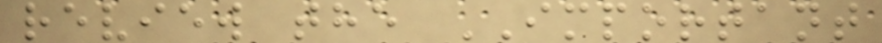review the IMPORTANT
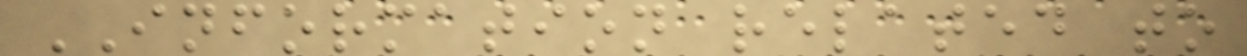INFORMATION related to
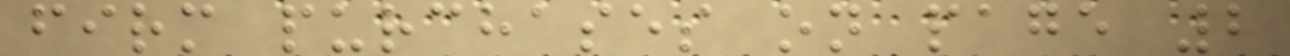firm purchases on page 2
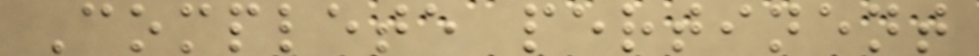Complete pertinent
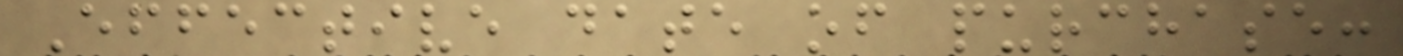Effective date of purchase:
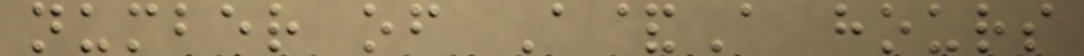number of A&A hours
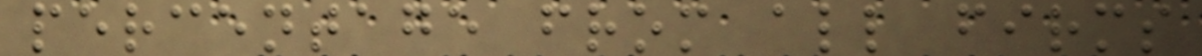percentage from all firms
